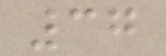37
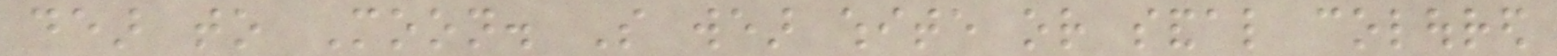dear to Moon. So wear white or sandal coloured
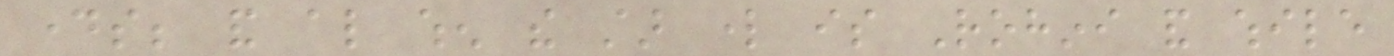days; and also when the star lord is Rohini and while
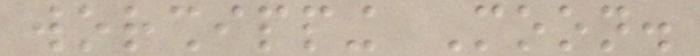worshipping Moon.
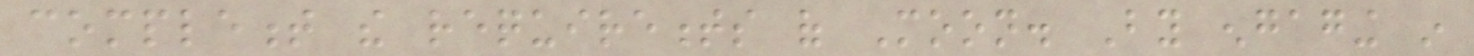complement the requirements of Moon. By engaging in
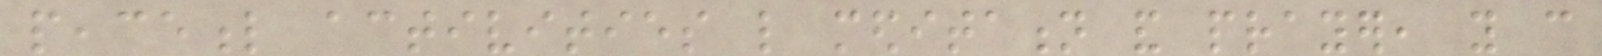peaceful activities like meditation and prayer, you can
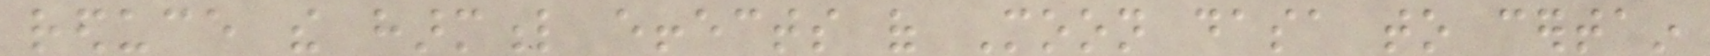reduce the harmful effects of Moon dasa to certain
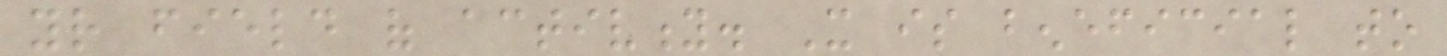your field of activity. It is beneficial to
